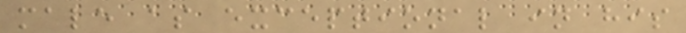male as exceptional in his
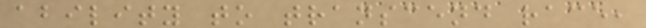ability to transcend race,
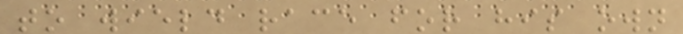to wield race for his own
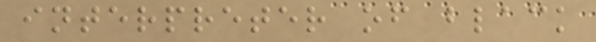interpreter of black
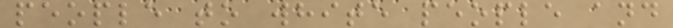people to white people and
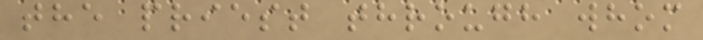the priest through whom
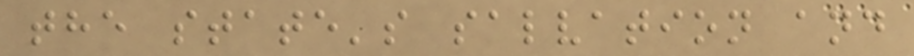the state's salvation and
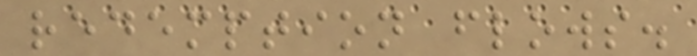redemption flows.
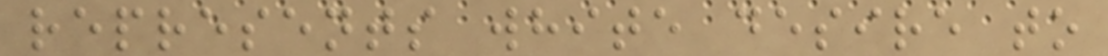represents white desire to
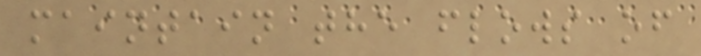maintain the flows of
